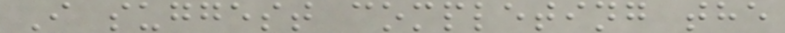I suggest completing the
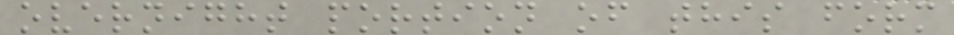overnight portion of this form
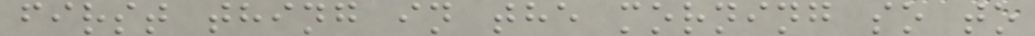first thing in the morning so to
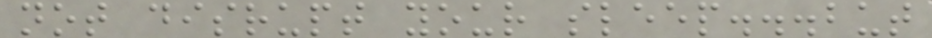not disrupt your sleep...but
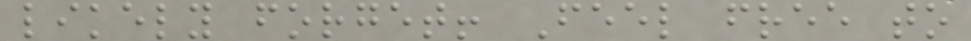likely forget! Feel free to
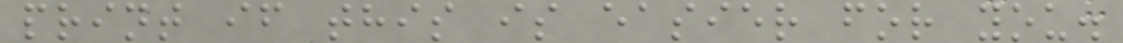print if this is easier for you.
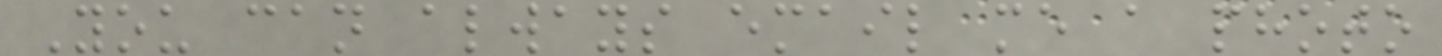You can always email me a photo
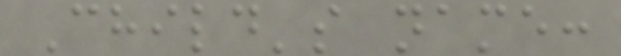Child's name:
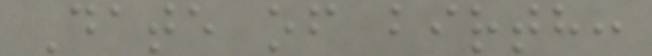Date of birth:
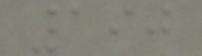190
